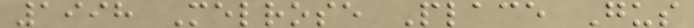1998 Melrose Place Gus
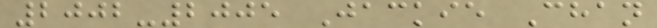2002-2005 Jackie Chan
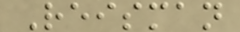Reisman
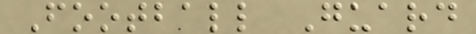Football Guard
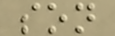son
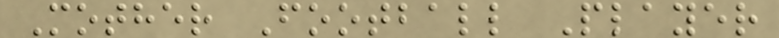Mother Football Player
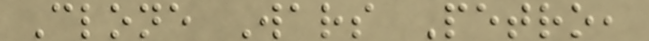Clone Wars Petro,
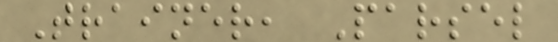Trainer, Parsel
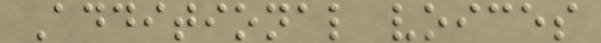Additional voices
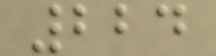224
